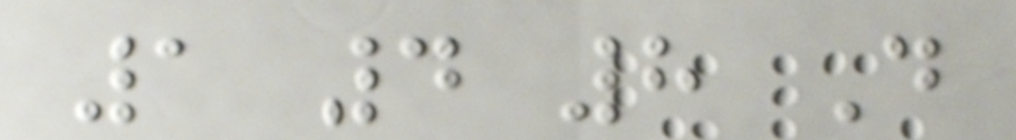1 4 8 D
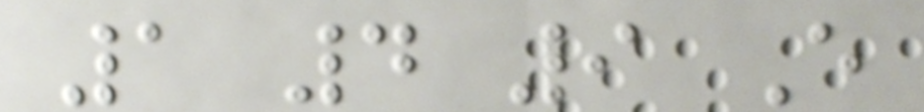1 4 9 E
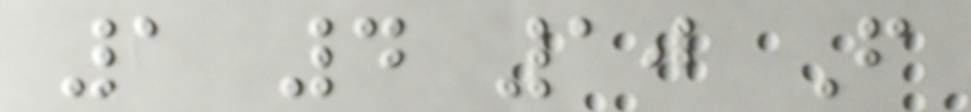1 4 10 F
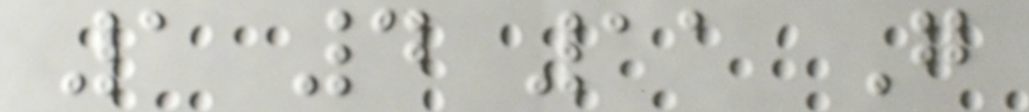1 4 11 G
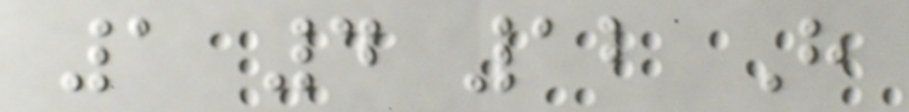1 4 12 H
